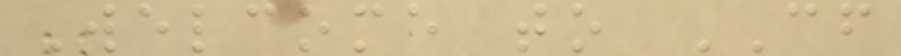Welcome to CF
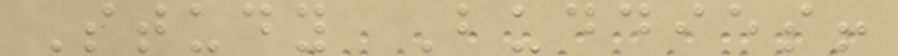Study Buddies!
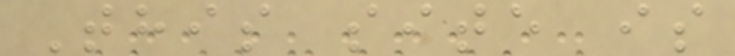This site is
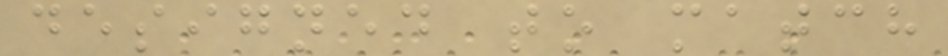designed to match
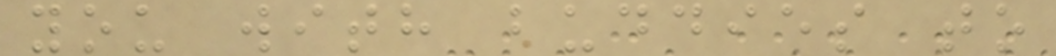you with buddies to
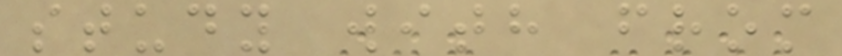study with from
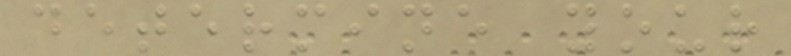determine your
